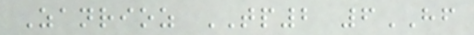Zanrioz TP2 6HF
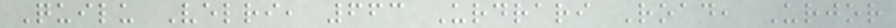Quilu Velri, 663 Urdrari Road, Urjor
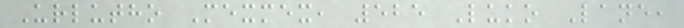Urlutho Mexmex, 525 Luko Lane,
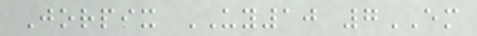Jorpix UY10 7EM
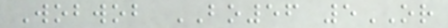Wobwob BO56 5OR
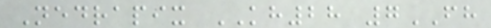Nedrapix KH28 7FH
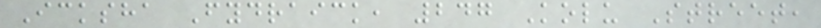Icksha Fydraick, 247 Kolu Street,
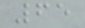65
